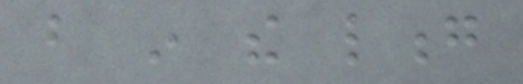but in the long
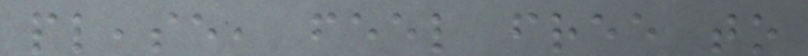please, feel free to
